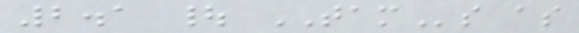2.1 | TAMs as
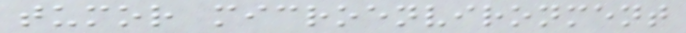tumor microenvironment
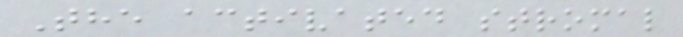The activated stromal
